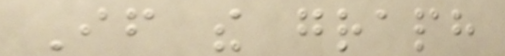If the graph
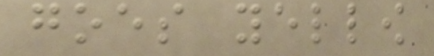goes yellow
